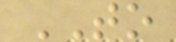TO
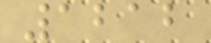1212
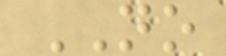NO
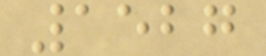1527
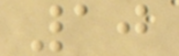10
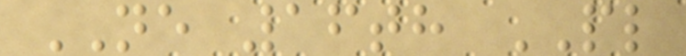NE 16th PL
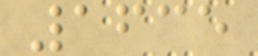1635
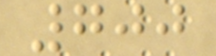700
